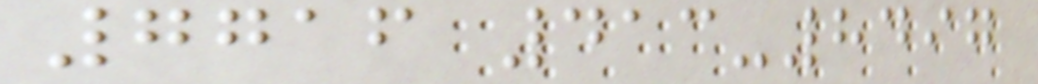7716 413-8497
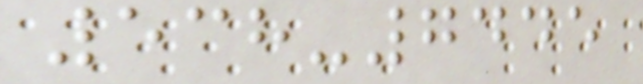538-7445
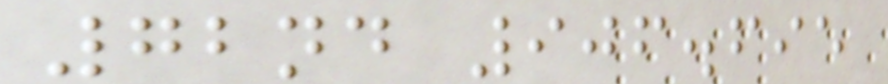72nd 906.695
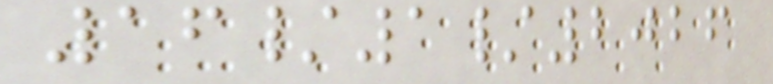16/1/2026
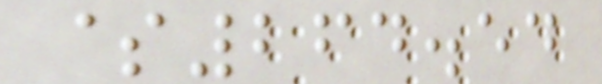$264.54
